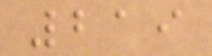219
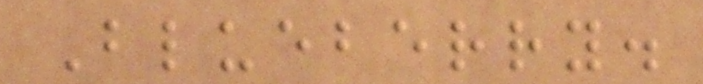Blueberry.
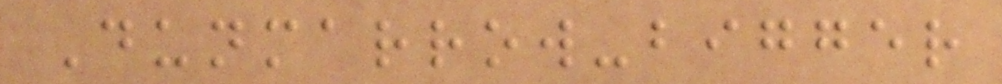Dunmarrow-bigger
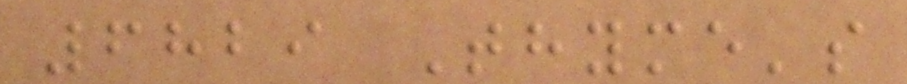6829 Thyme's
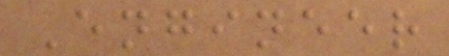Engineer
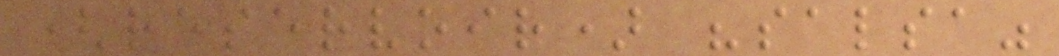(reservoir) "salsa"
